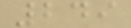249
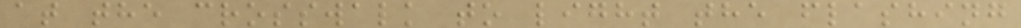at the crosswalk to light the flashing
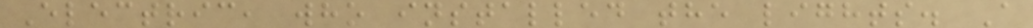Electric, who installed the lights. A
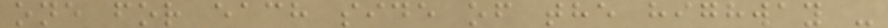one for each side of the highway -
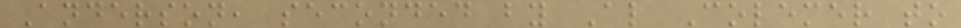Anderson, seconded by Al Colemer to
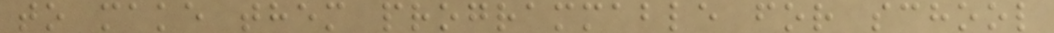to make them programmable for school
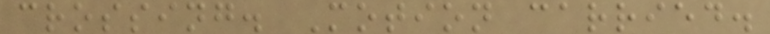crossing. Motion carried.
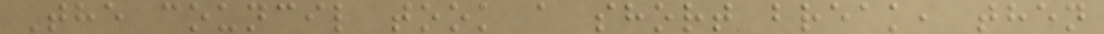The council took a short break, then
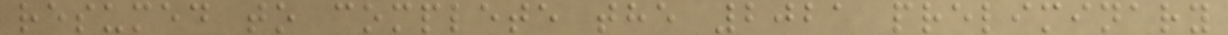resumed to complete the 2021 preliminary
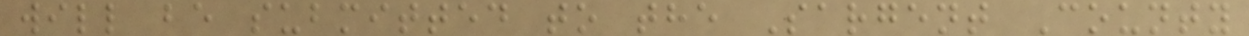will be submitted to the Sargent County
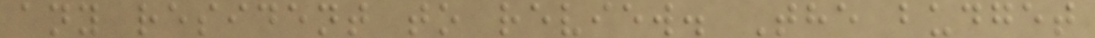any resident to review. The budget
